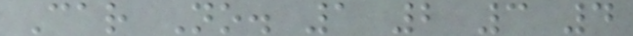Car No. 1 2 3 4
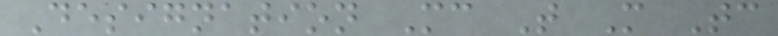Designation Mc T M Tc
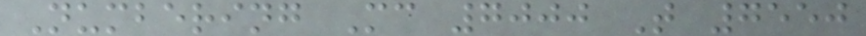Numbering Mc 7000 T 7550
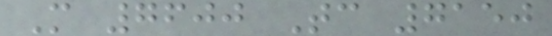M 7600 Tc 7150
